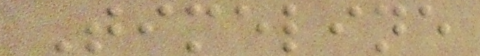Timeline
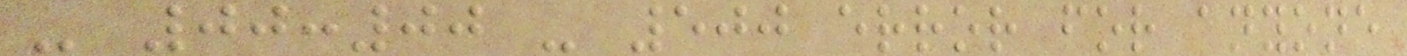- 00:00 - 500 error for anyone
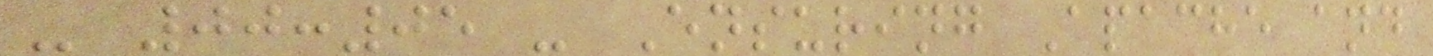- 00:05 - Ensuring Apache and
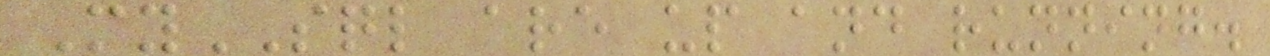MySQL are up and running.
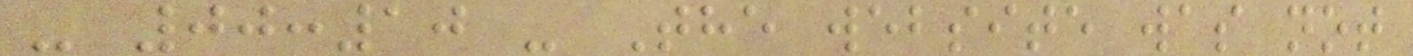- 00:10 - The website was not
